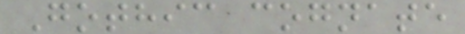Gothic cognate
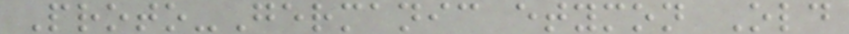Proto-Germanic etymon Old
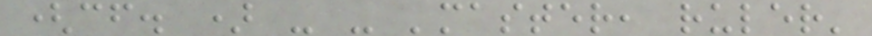(cf. ) - - 'master, ruler'
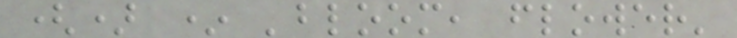() * 'bloom, flower'
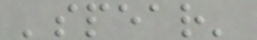'spear'
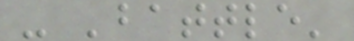- 'battle'
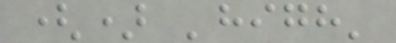() 'high'
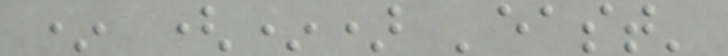* (*) 'east'
